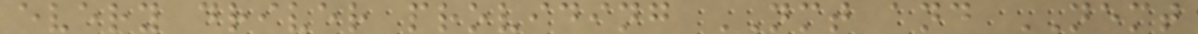every driver providing NMT and NEMT
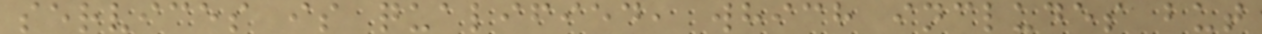services is qualified, which includes but
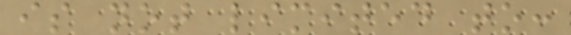is not limited to:
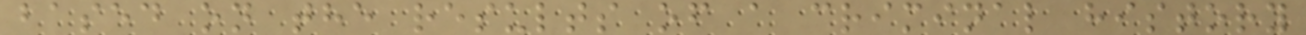based on the results of a criminal history
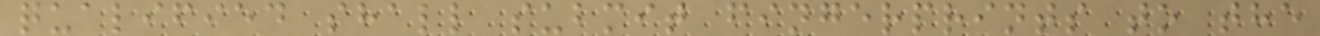qualified shall submit fingerprints to the
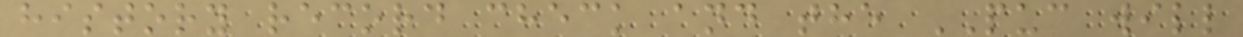history record check and the PUC will
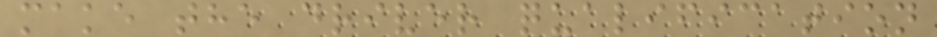make the driver qualification
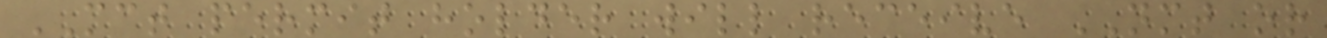MCT permit holder will receive NMT or
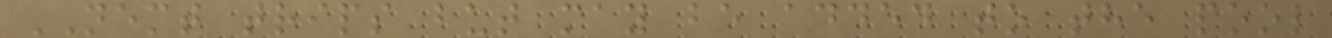NEMT trips but may be added to the pool
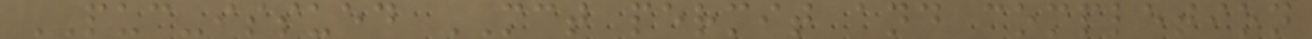PUC-issued MCT permit and completion
